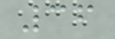36
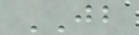JB
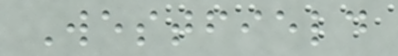Westfield
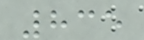835
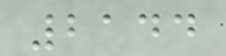2144
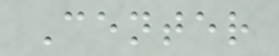Center
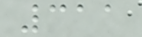311
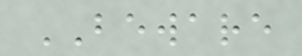BEWARE
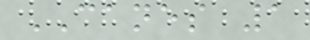CANES 1
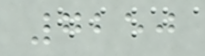7250
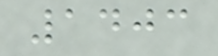1403
